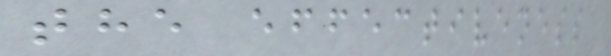the effectiveness
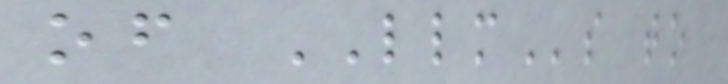of LLMs to
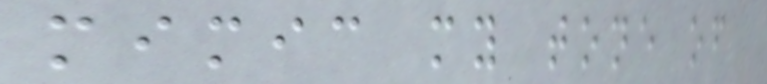mimic my tone of
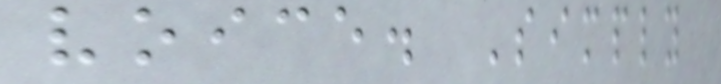voice. Simply
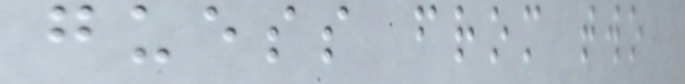guess from two
